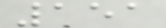151
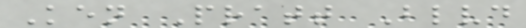Ken Pratt Blvd
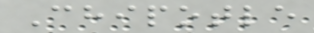Chipotle
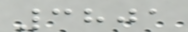3801
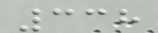338
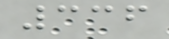336
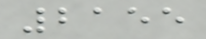2155
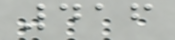416
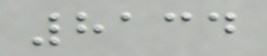8134
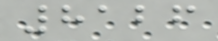8126
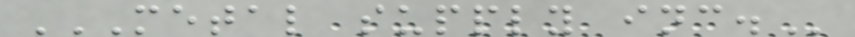METAL SUPPLY INC.
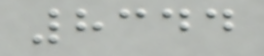8344
